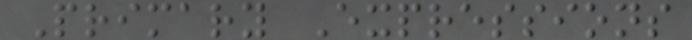Primary Expressions
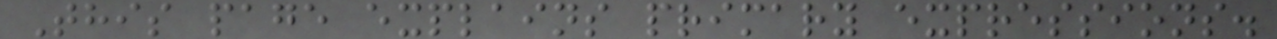This page explains primary expressions.
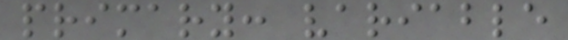primary: variable
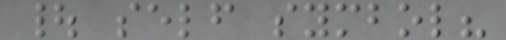| self symbol?
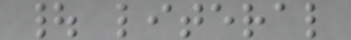| literal
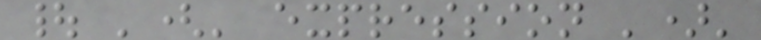| '(' expression ')'
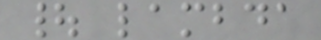| lambda
